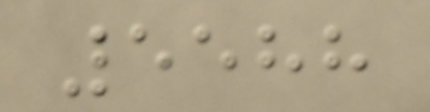5588
